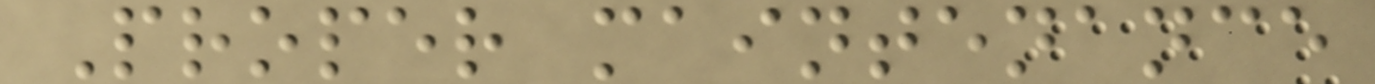Proper maintenance
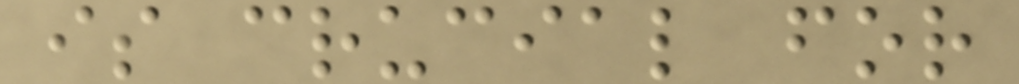is crucial for
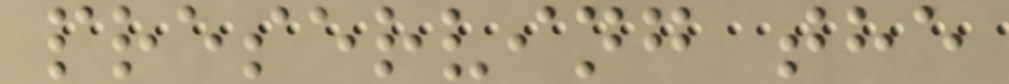preserving the
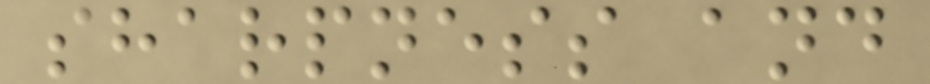sharpness and
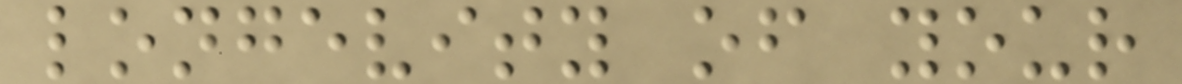longevity of your
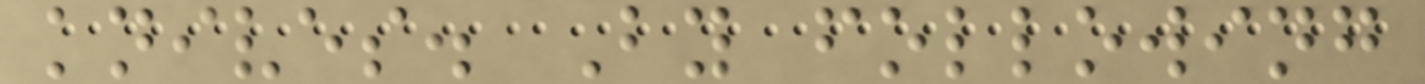knives. By following
